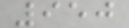950
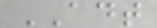ADT
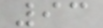93
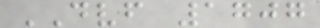DVF 1707
